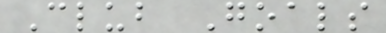Club Goals
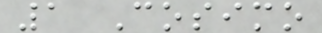1 Cosimo
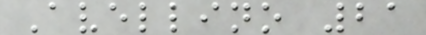Avellino 21
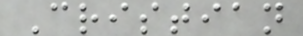Cristian
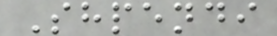Shpendi
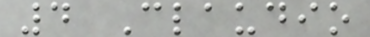4 Claudio
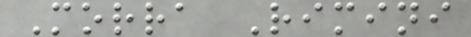Morra Rimini
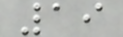19
